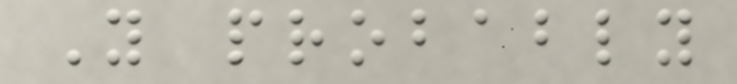You probably
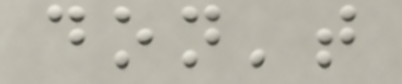don't
